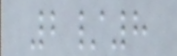2/8
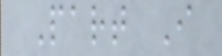Part I
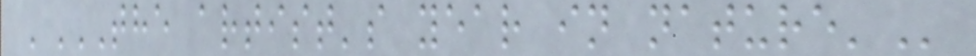'THE ARTIST'S YEAR IN NATURE'
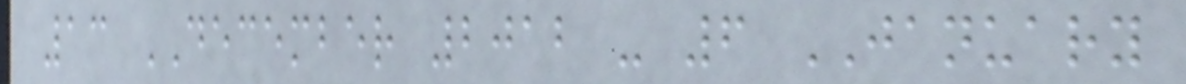13 DECEMBER 2012 - 6 JANUARY
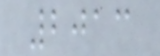2013
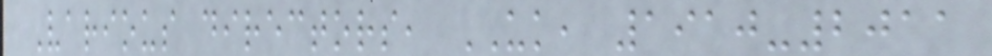Various directors, UK, 1910-2011
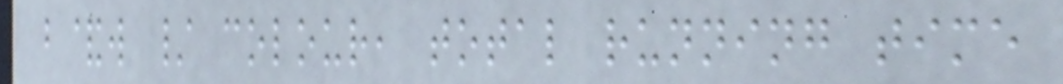b&w / colour, total running time
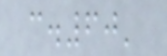c.60'
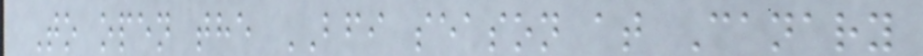To open the BFI season at Canary
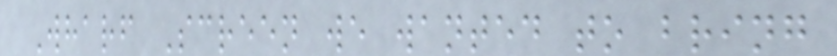Wharf Screen we wanted to bring
